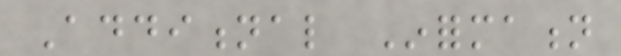Additional Information
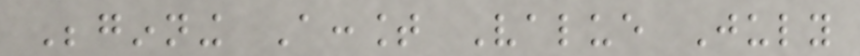Beginning Account Value July
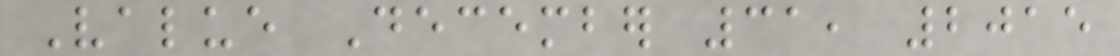Value December 31, 2015
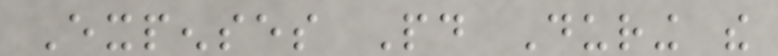Expenses Paid During the
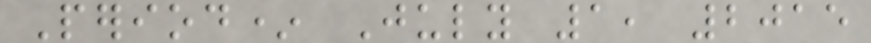Period* July 1, 2015
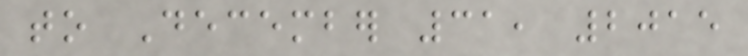to December 31, 2015
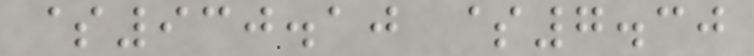$930.10 $7.30
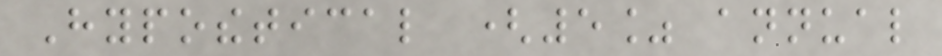Hypothetical (5% annual
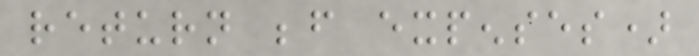return before expenses)
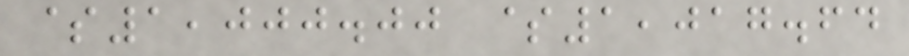$1,000.00 $1,017.64
